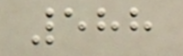588
